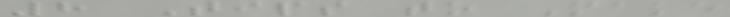8 Tips to Make
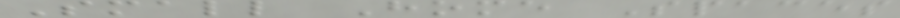Small Home Spaces
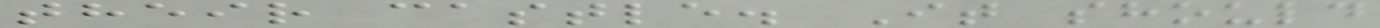their castle. It should
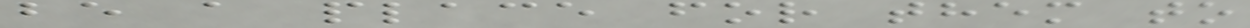be a place for them to
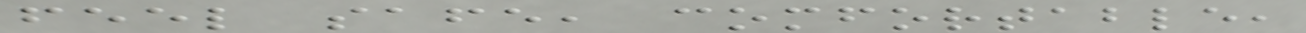feel safe, comfortable,
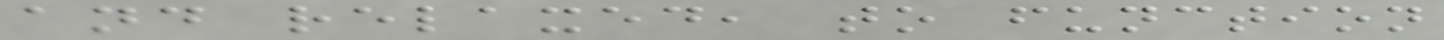and relaxed, to function
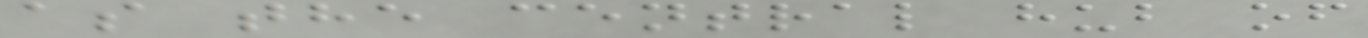as the central hub of
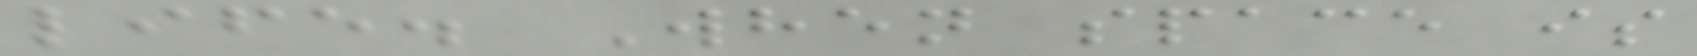life. When space is
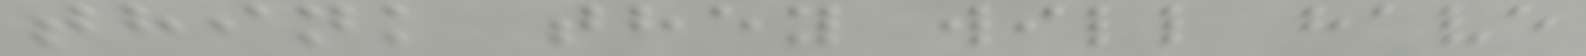think they will have
